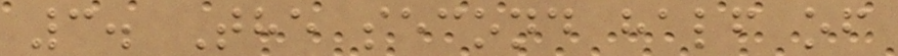3. The second half of
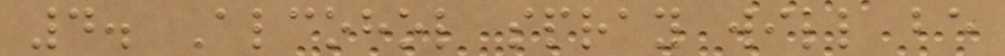4. Alcohol spray will be
